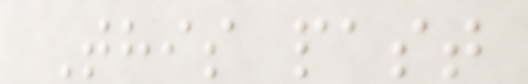This past
